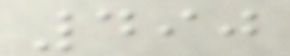490
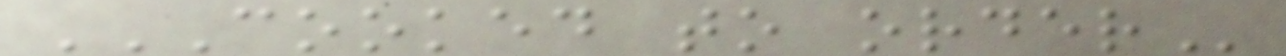COOKED TO ORDER
